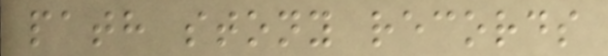path stony records
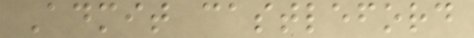Admit castleford
